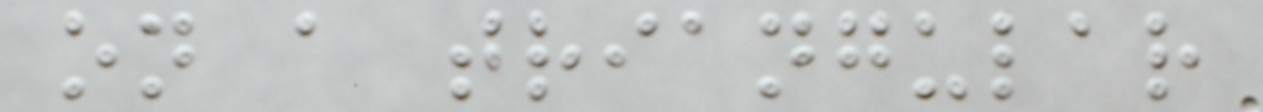on a triangular
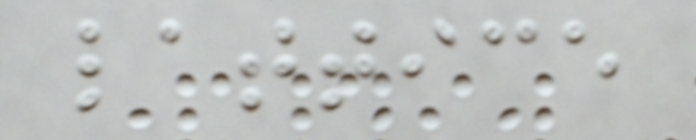lattice
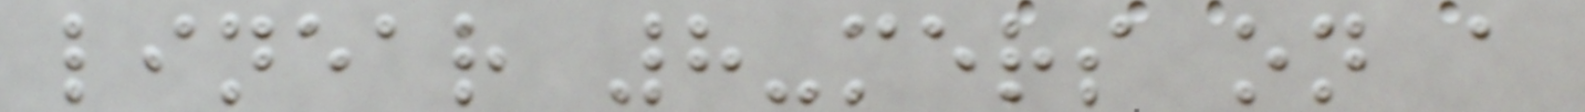linear 8-mers on a
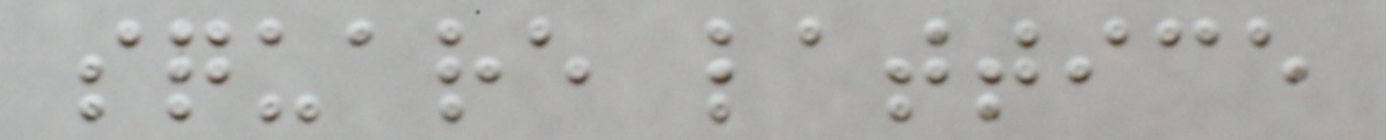square lattice
